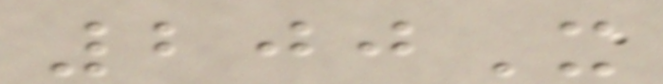200X
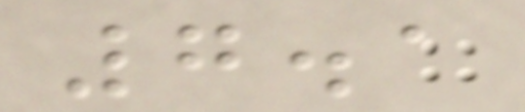7.1
